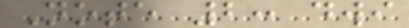Note 2: dwi
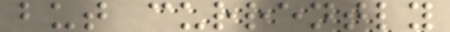but currently
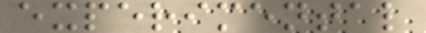experimental
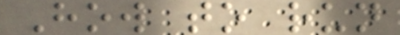How to run
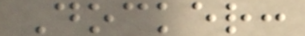Docker:
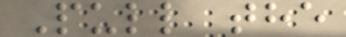Pull the
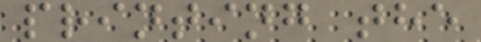printing the
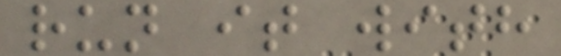run it with
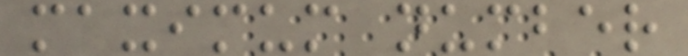maximum number
